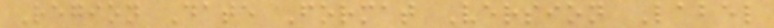Region Date Format Version Label
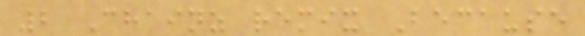2 Chainz remix Because
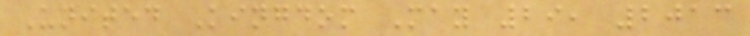United Kingdom May 29, 2013
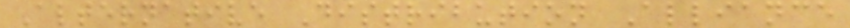Alternative Distribution Alliance
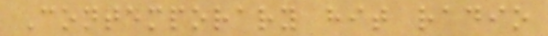Contemporary hit radio
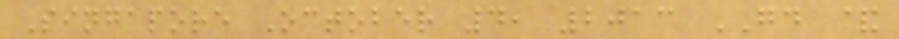Singapore October 4, 2013 GD &
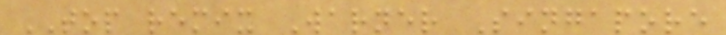TOP remix Warner Singapore
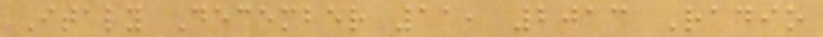Italy December 11, 2013 Radio
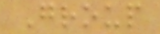Group
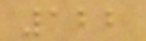122
